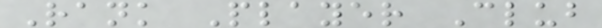Rank Player Club
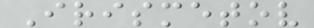Irismetov
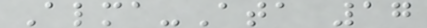Alma-Ata 17
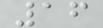16
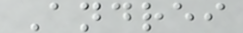Andrei
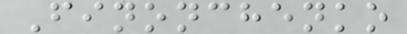Finonchenko
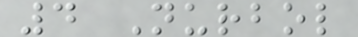4 Nurbol
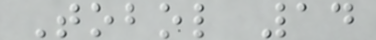Tobol 14
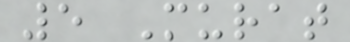5 Murat
